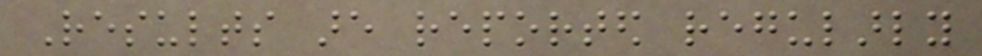Results are reported regularly
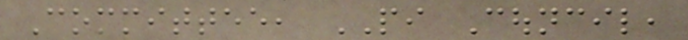Committee, PI Council,
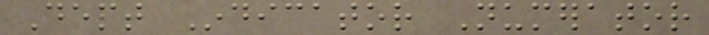Dept Indicator Numerator
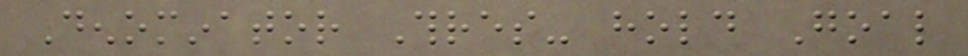Denominator Thres- hold Goal
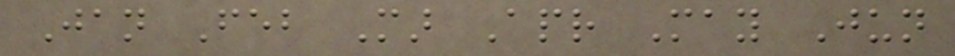Jan Feb Mar Apr May Jun
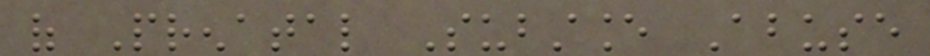of Prenatal Substance Abuse
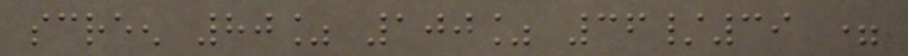screen 80% 100% 36/39 =
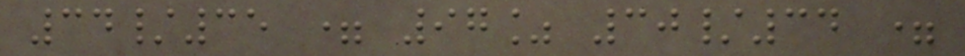34/35 = 97% 30/34 =
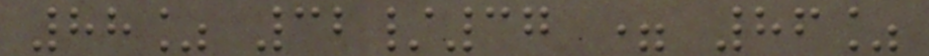88% 32/37 = 86%
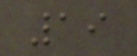19
